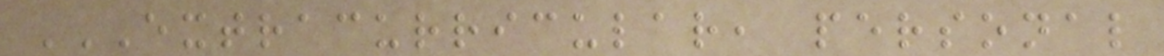EXTRACURRICULAR, PERSONAL
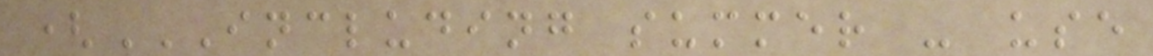(INCLUDING SUMMER - USE
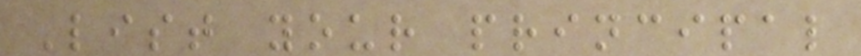List your principal
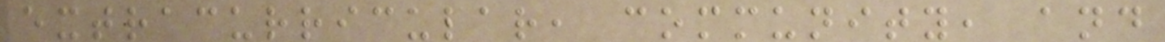extracurricular, community, and
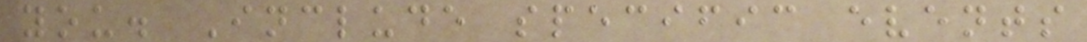you. Include specific events
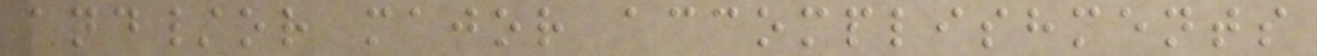and/or major accomplishments
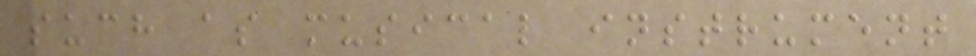such as musical instrument
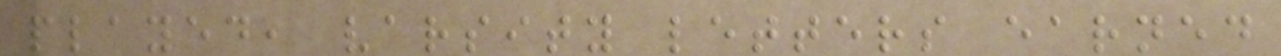played, varsity letters earned
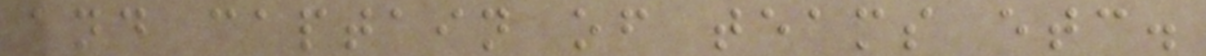and captain of teams etc.
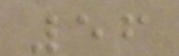56
